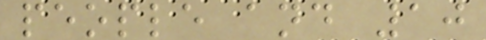people and 10
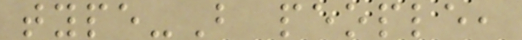type-B people,
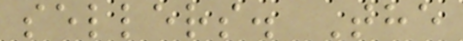sellers. The
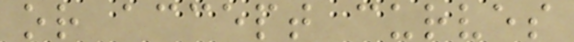or accept curves
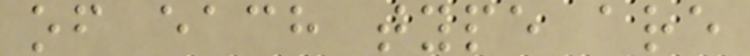of each type are
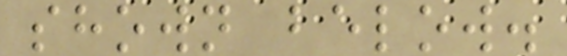shown below.
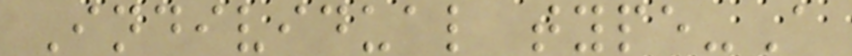Individual type-A
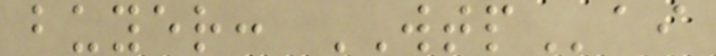buyer: WTPai
